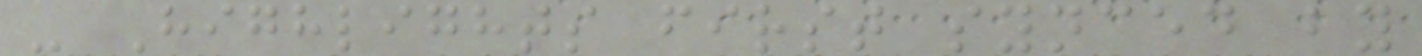- Highlights first synced by
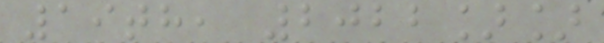19th, 2022]]
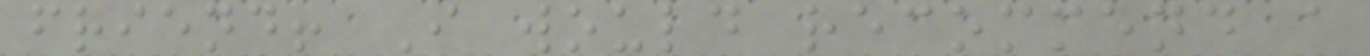friend! I would recommend a
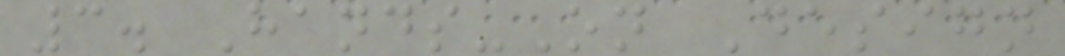3. Hands-On Design
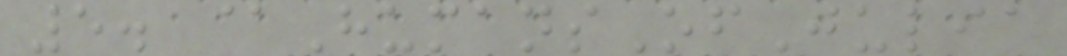5. @HumansOfJulia
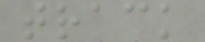track
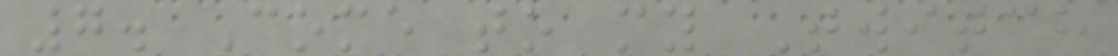7. Come to my Twitch
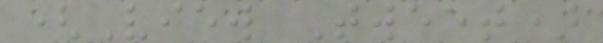(View Tweet)
